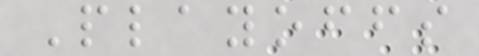Playoffs
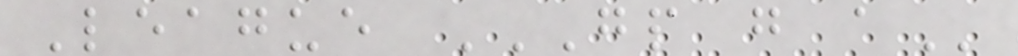League GP G A
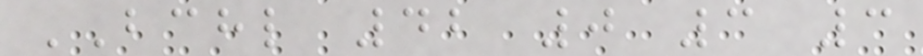BCHL 42 0 3 3
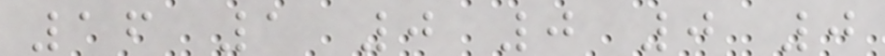16 1 0 0 0 0
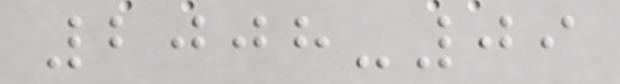2008-09
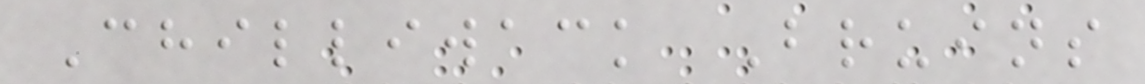Chilliwack Bruins
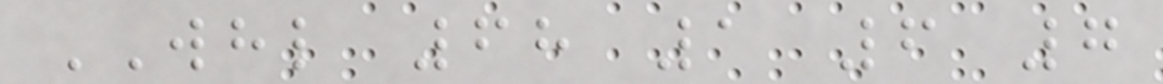WHL 68 1 6 7
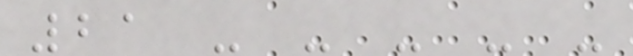21 - - - - -
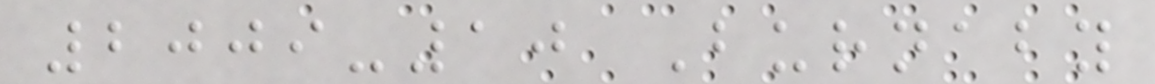2009-10 Burnaby
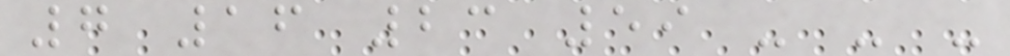7 16 23 59 - - -
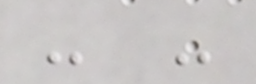- -
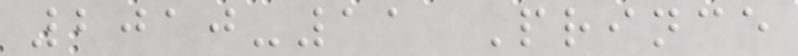2010-11 Prince
